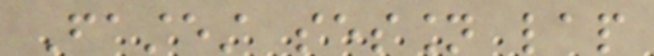Fastest session lap
